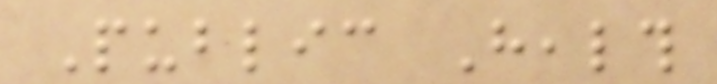Public Health
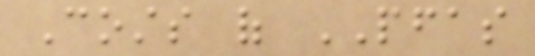Costs of PFAS
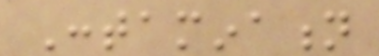Contamination
